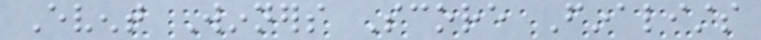Event Winners Score Finalists
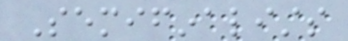Semifinalists
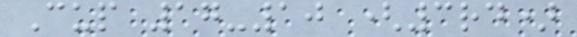Cup 17-10 (3rd)
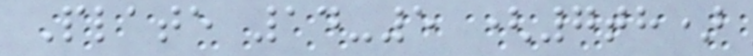Plate 14-5 (7th)
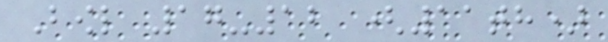Bowl 17-12 (11th)
